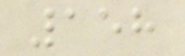158
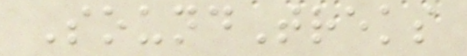SoundTreks
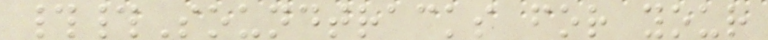##Soundtracks for your
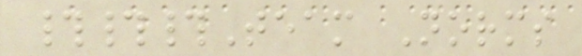###Team Norms
